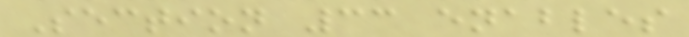Section 33 enables
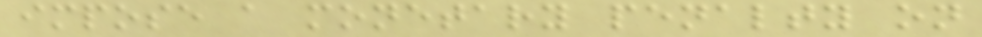impose a monetary penalty on
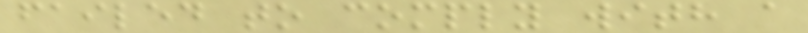failed to comply with a
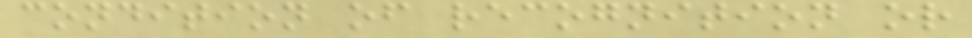condition of recognition or
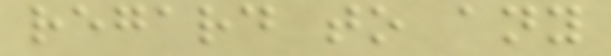regard to any
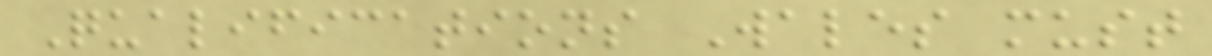Qualifications Wales must
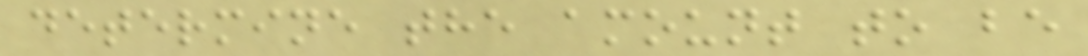determine the amount to be
